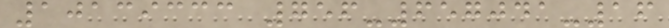10139333 756-657041-16
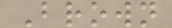Brown
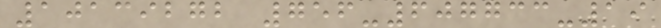10139272 756-607733-19
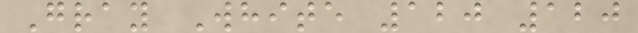Gray White 120 120
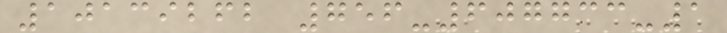10139262 756-607733-1
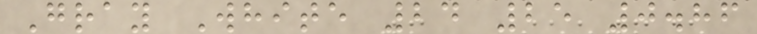Gray White 24 25 0.86
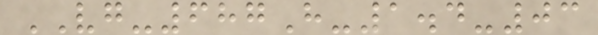VG-687H-1.4-03
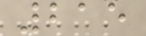215
